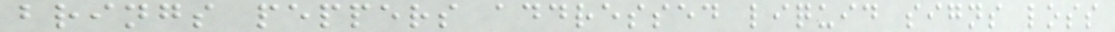brings peppers addressed liquid signs loss
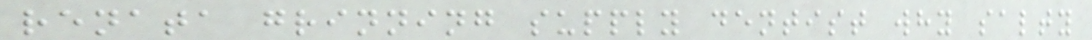renata grinning supply dentist why salty
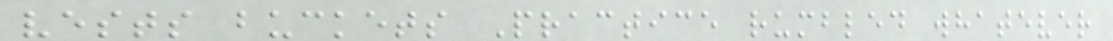vests buckets Practice rumbled whatever
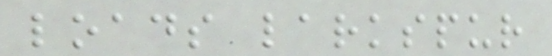loads larkspur
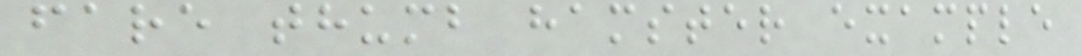fare thumb hamster example
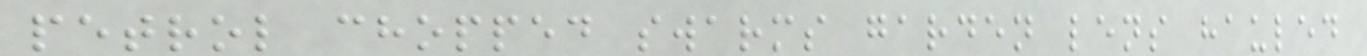petrol chopped swarms garden lens hauled
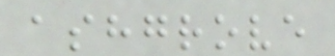ashgrove
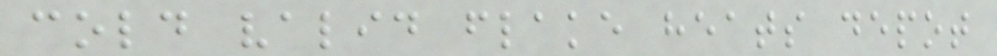cold valid flake heats depot
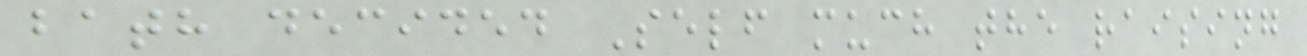bath decided Self much the raising
